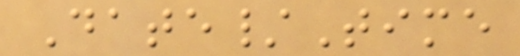Date/Time
